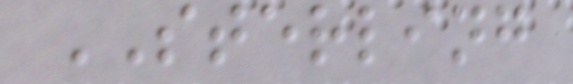STERLING
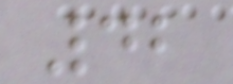42
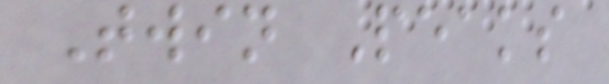Twin Peaks
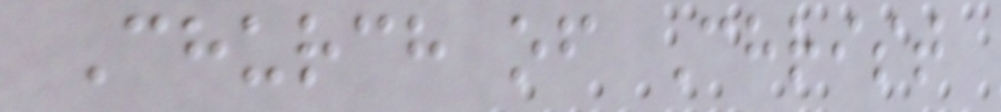Church of Christ
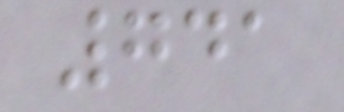741
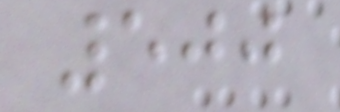500
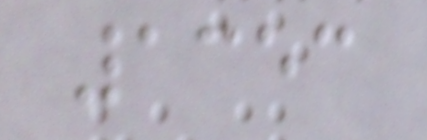1353
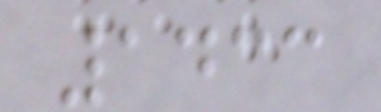1433
